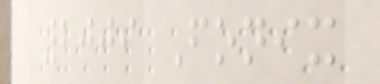2009 Fonix
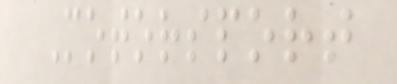Motorsport
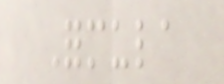Formula
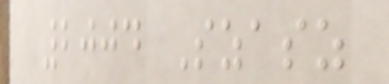2004 Szasz
